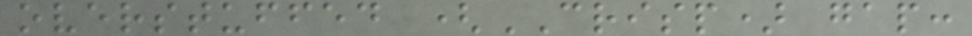overstuffed (CRISP) gap:
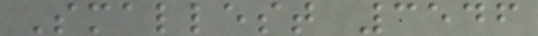Smallest 3546
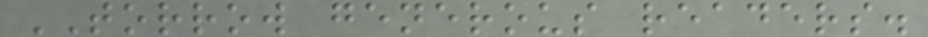TORROW generous readers.
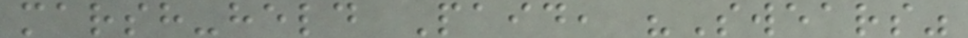marsh-held Paid, "Swears"
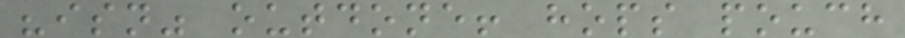"isn" outdone! hops pouch
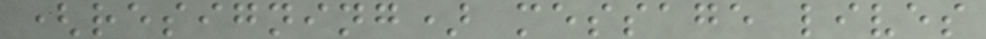(resigning) message lives
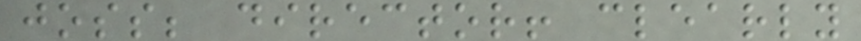joss; director! clearly
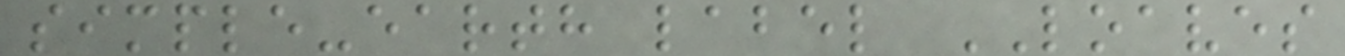simple-earth label LOAVES
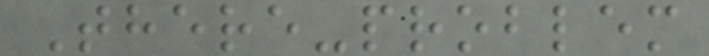There-problem
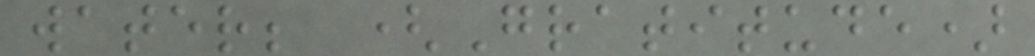water; (Gratitude)
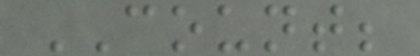COUNT;
